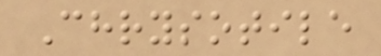Chrysotile
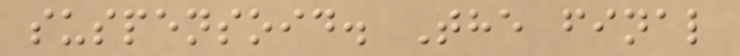suspensoid. The final
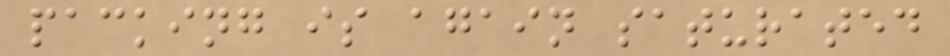packing is again saturated
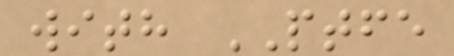with PTFE
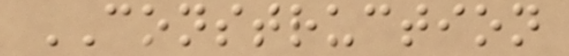CONSTRUCTION
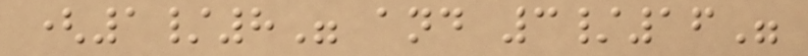(1/8" and 3/16"
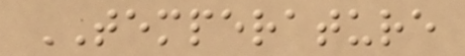TEMPERATURE
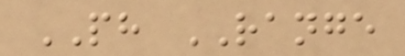PH RANGE
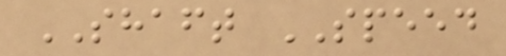SHAFT SPEED
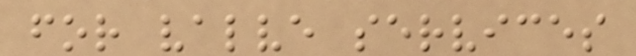for valve services
